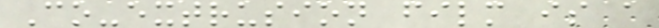Co-extrusion film is a
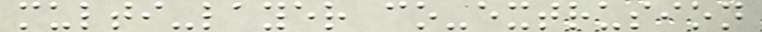multi-layer co-extrusion
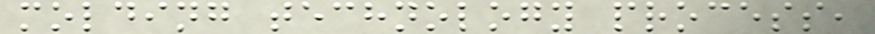molding technology process,
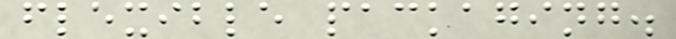flexible packaging.
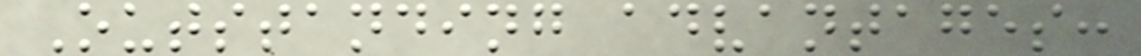Outstanding advantages:
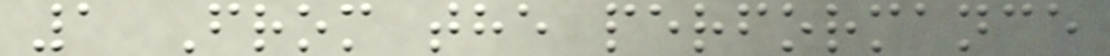1 From the performance
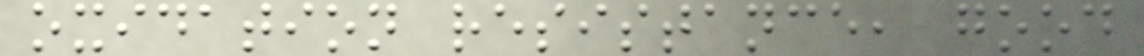oxidation resistance, good
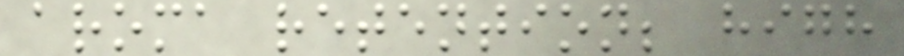aroma retention; high
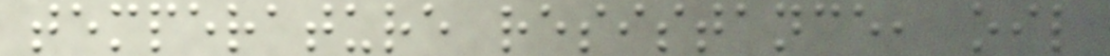temperature resistance, oil
